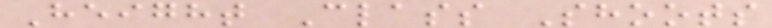Height Class Shoots
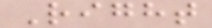Right
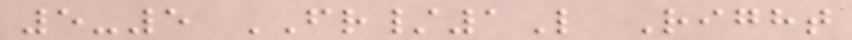5-5 FR/1L Right
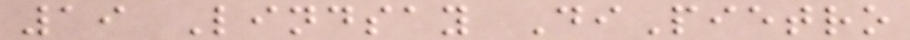19 Lindsay DiPietro
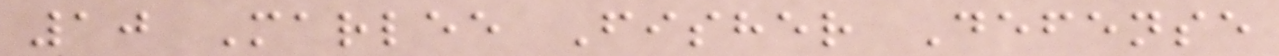10 Marlee Fisher Defense
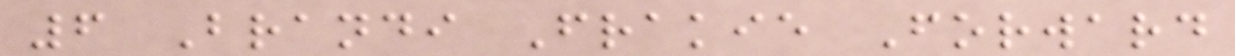6 Brandi Frakie Forward
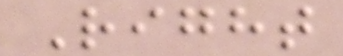Right
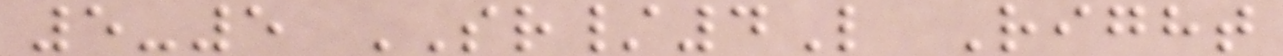5-5 SR/4L Right
